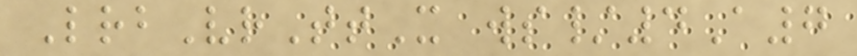LrbVrTtX ws/4A7
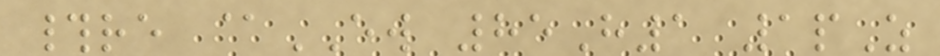#re @EW 85H1 1pZ
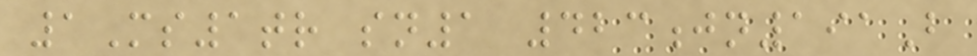1Ms1tr sn1 423jn191B
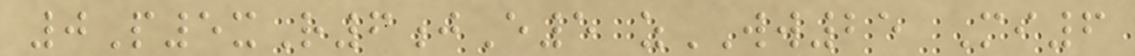0P5xR6jE5 zWW25 Mi6
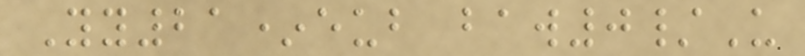Yy21*eub baw0/U
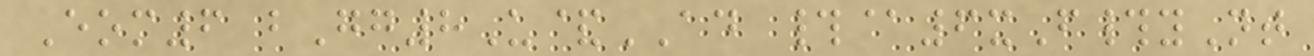Eom6 bGg8U&AD #@6xF#yNt
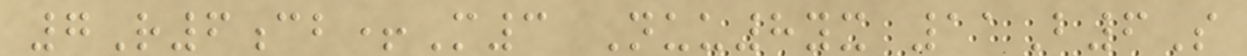7R6cb+M3 Nuu8yx 11B6S
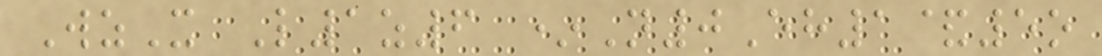WzX L1z6 *N0Eh1&5o
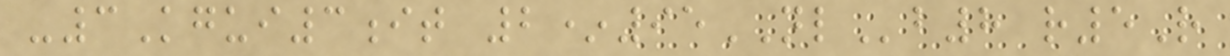-3Kgui3it 2*95NLb8 r5R
